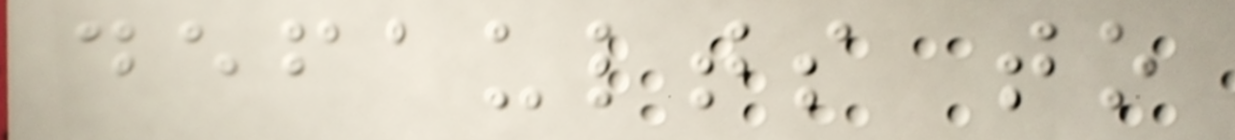defaults to
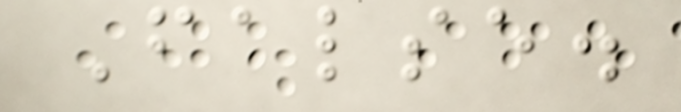False.
